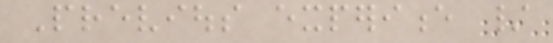Previous experience /
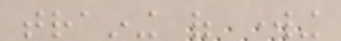training of working
